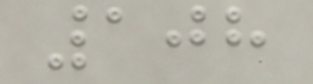108
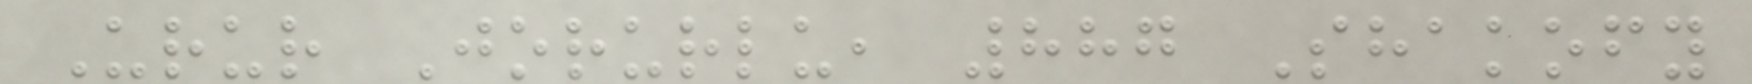Urur Jorurlu, 887 Shakofy
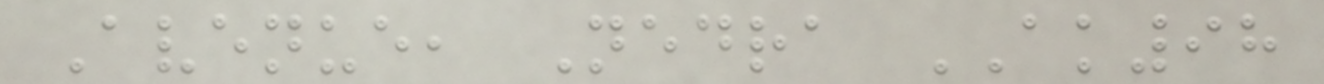Avenue, Nedra AK98
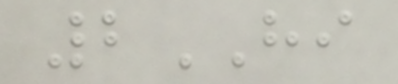2HI
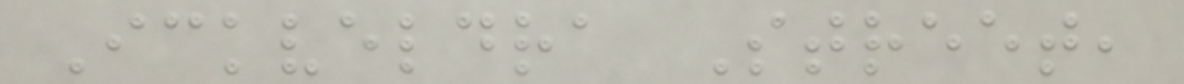Ickveldra Street,
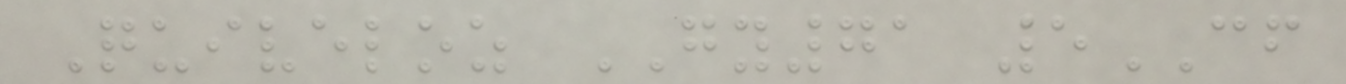Quiveloz GY71 5CF
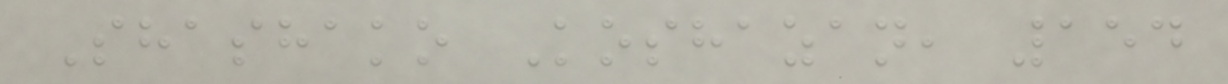Shashako Koshazan, 154
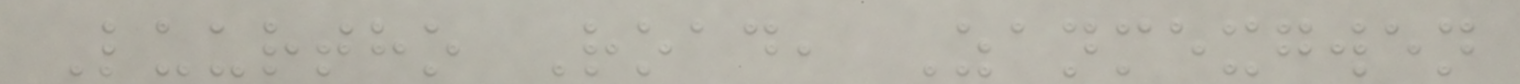Luurtho Road, Zanmexgwen
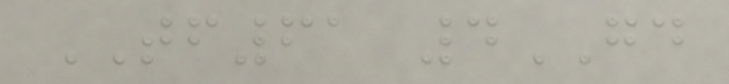TF61 4GD
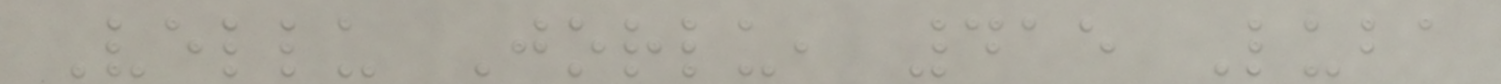Vellu Jorlu, 415 Luba
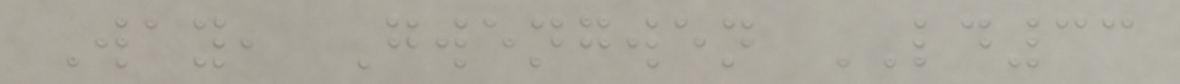Way, Gwengwen LD33
